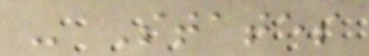- States
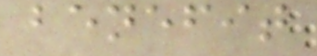benefit
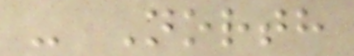- North
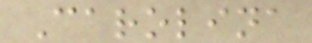Carolina
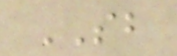SB
